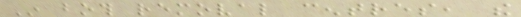In both removal centres, the
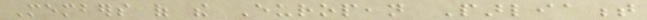Members of the European Parliament
